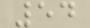54
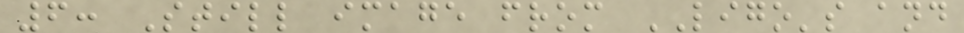6: Still image from LIGO's and
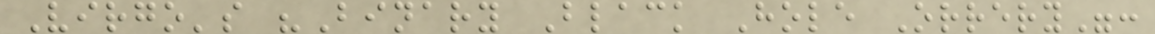Virgo's "Binary Black Hole Orrery":
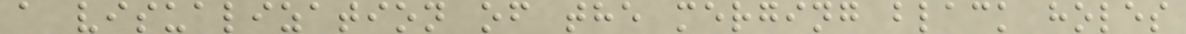a visualization of the merging black holes
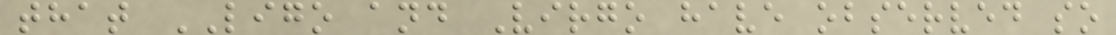that LIGO and Virgo have observed so
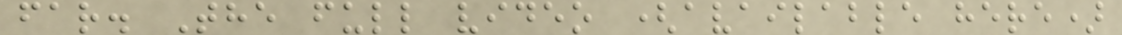far. The full video (available here)
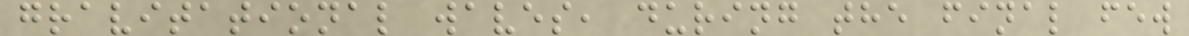gravitational waves, during the final few
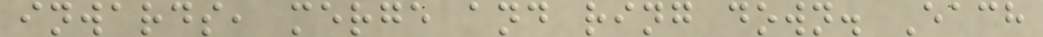inwards, merge and ring down. Each
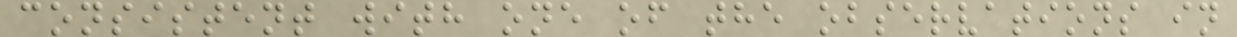consistent with one of the observations in
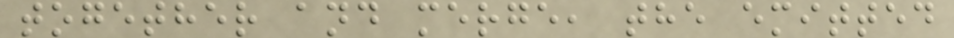together and merge, the emitted
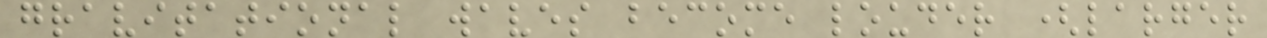gravitational waves become louder (larger
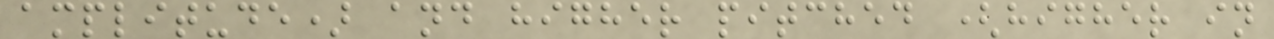amplitude) and higher pitched (higher in
